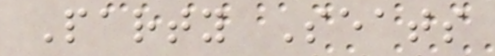Party Seats
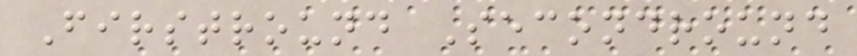Firstround Secondround
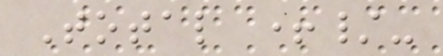Total +/-
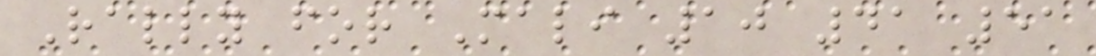Rally for Mali 10 41 51
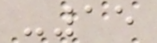-15
